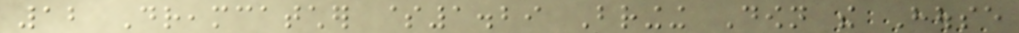12 Dreamcatcher $1.29 Bringing Down the House
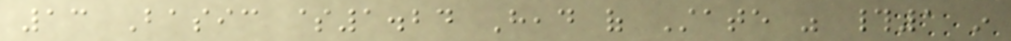13 Basic $1.24 Head of State was #1 in
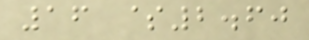16 $2.60
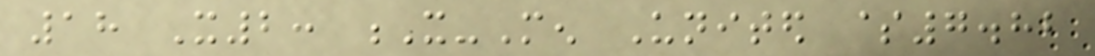18 X2: X-Men United $7.82
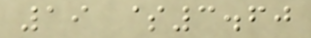19 $3.60
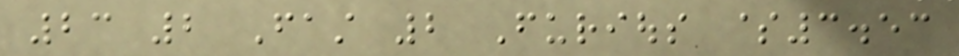23 2 Fast 2 Furious $3.53
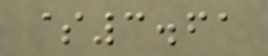$3.61
